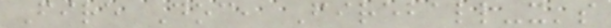Fire Doc, Fireball-x's
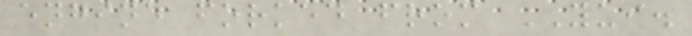engine forked from YUI.
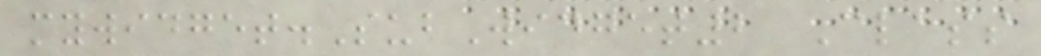mywidget.SubWidget2 Class
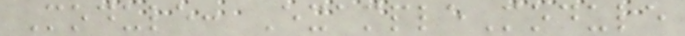Module: ExampleModule
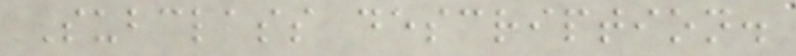Subclass description.
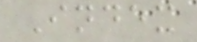Index
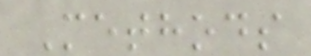Methods
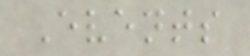Events
